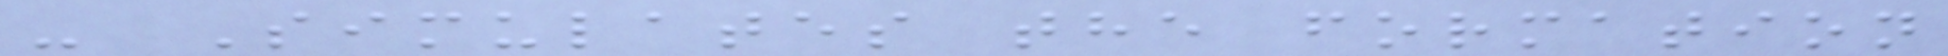- Simulates the formation
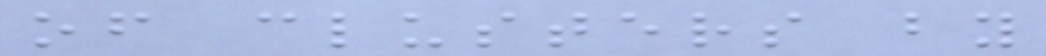of clusters by
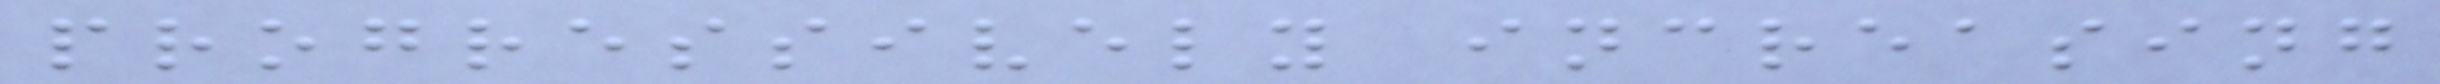progressively increasing
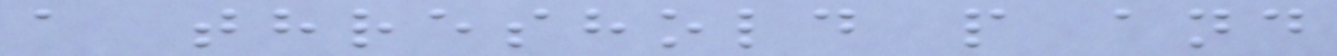a threshold p and
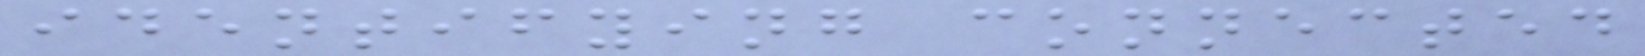identifying connected
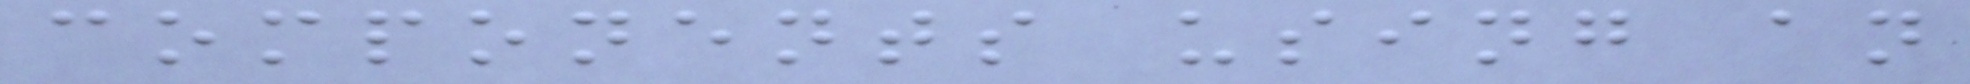components using an
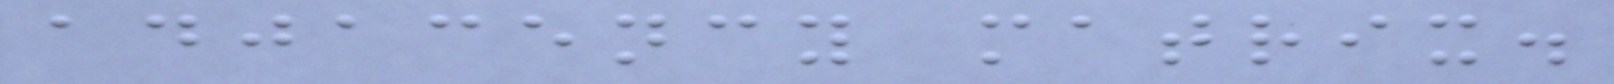adjacency matrix.
